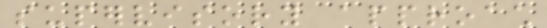supervisory approach
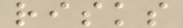risks
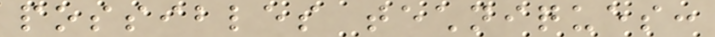possibles techniques:
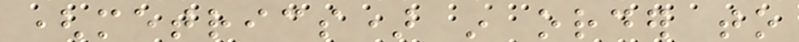(metrics) in order to
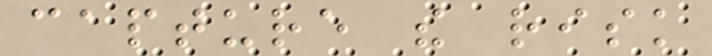capture the risk
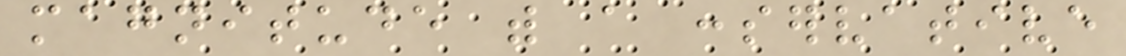magnitude with a conservative
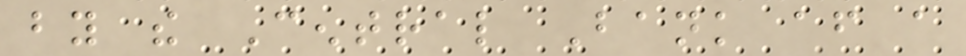by the Central Bank after a
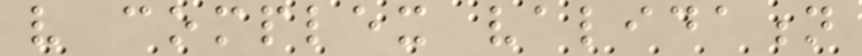very complex validation
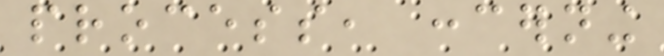process, concerning
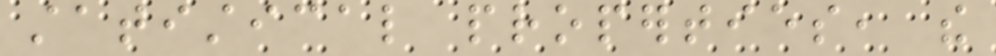statistical properties, the
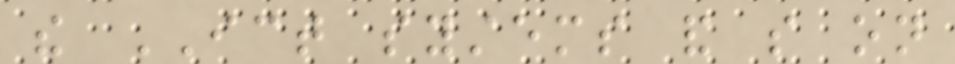the ICT systems and so on
